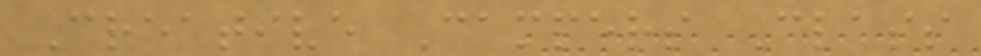Creative Campers Class
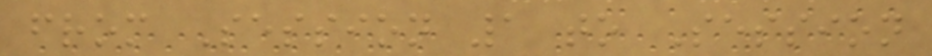from Session 1 to Session
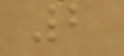2
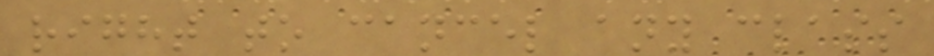right to cancel any class
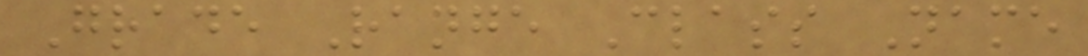Grade Range Class Name
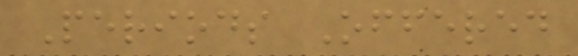Periods Offered
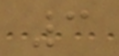3
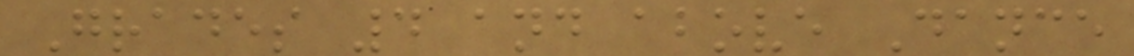Grades 4 and above Dance
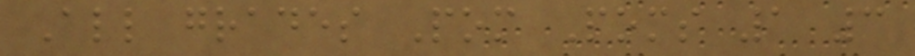All grades Pom Poms 1 3
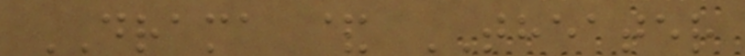DRAMA & THEATER
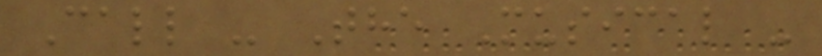Call - The Musical -
